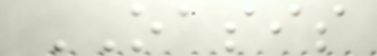OASIS
